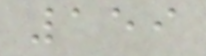159
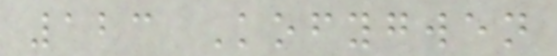123 Kofygwen
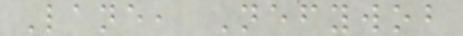Lane, Nefywob
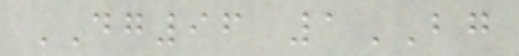DG96 1BG
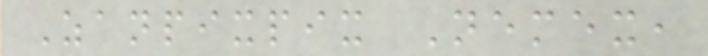Zanpixpix Nemex,
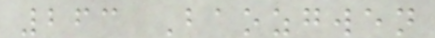263 Baozgwen
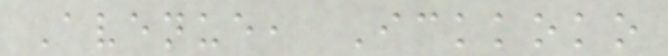Avenue, Ickkoko
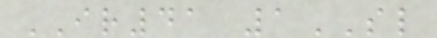IR41 1SL
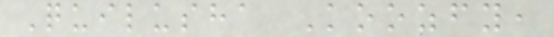Quilusha Koozfy,
